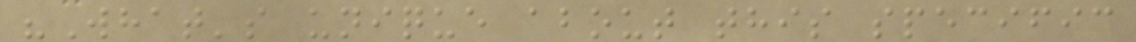"What's unique about this specific
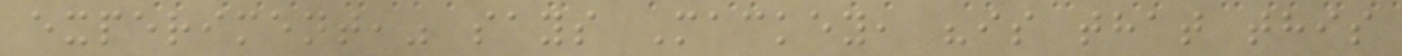experiment," says Mackey, "is that this
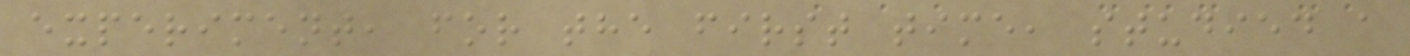experiment, for the first time, studied a
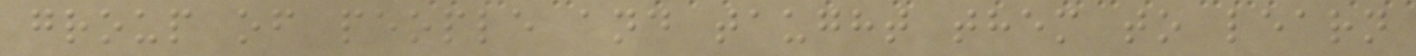group of people and taught them to learn
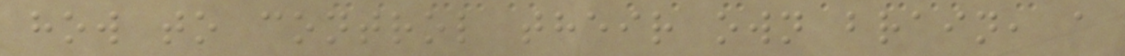how to control their own brain, a
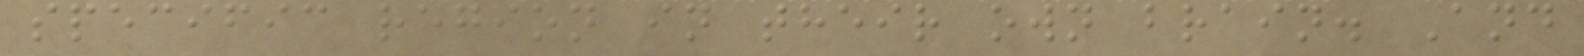specific region in their own brain. And
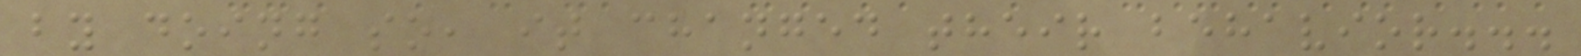by doing so, it changed their behavior...
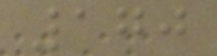170
